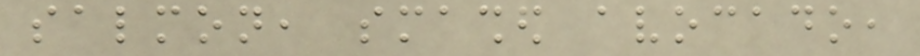salmon, smashed avocado,
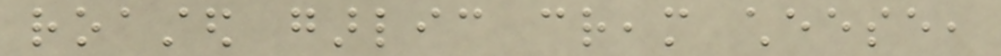roasted garlic cream cheese,
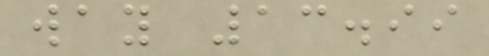way 13.99
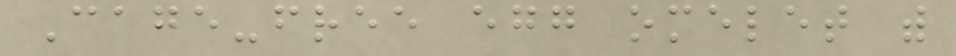Cage-free egg omelet with
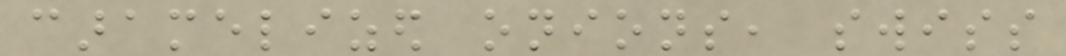caramelized onions, swiss
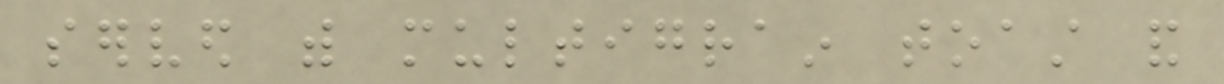served with multigrain toast and
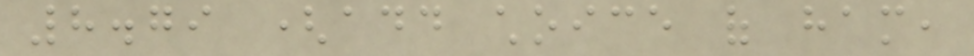8.79 (add choice of ham,
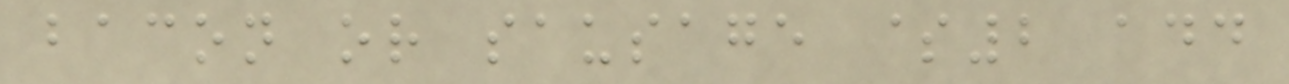bacon or sausage $2 add
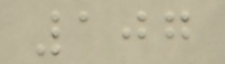107
